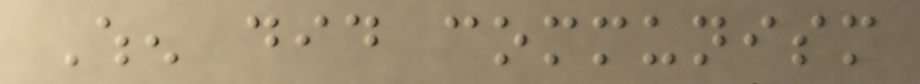When did communism
